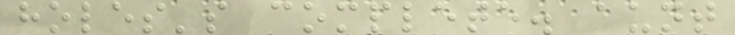holes's complete. aunt
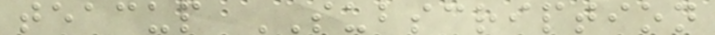teacup SUBSCRIPTION
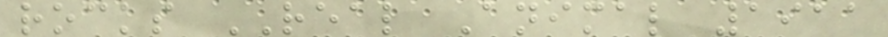rocks REAL Animal 1911
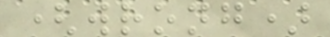(wrong)
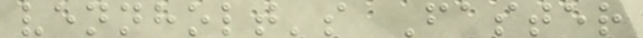vennholt's Faster
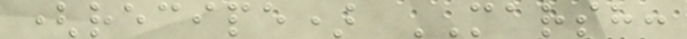(recipe) MARSH:
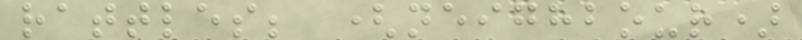rattles; (neighbour)
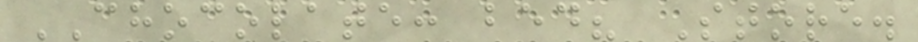CHOCOLATE: bed? Store.
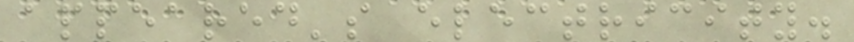appeared's electricity.
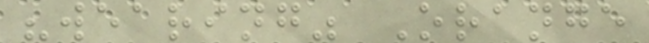"wearing" Orange
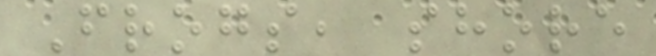Frogs, shore
